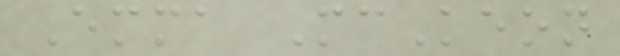Emma McKeon
